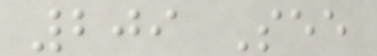209 See
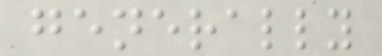generally
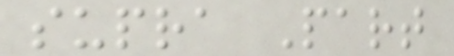supra Part
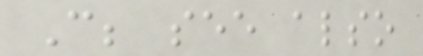C; see also
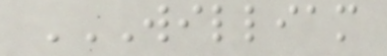WILLIAM
